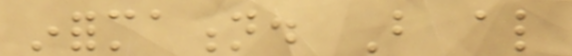information. But also
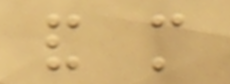and more
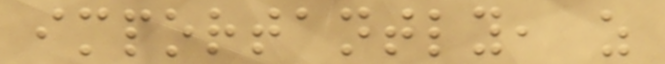importantly, as
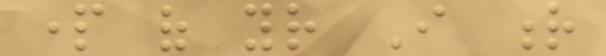part of your I r
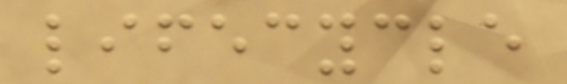lifecycle
